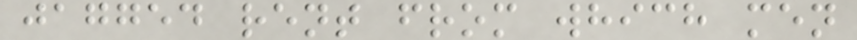jagged rent from which men
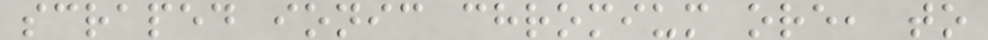scraped ionic chromium ore, to
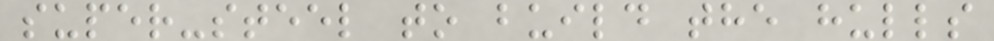super-steel to build the hulls
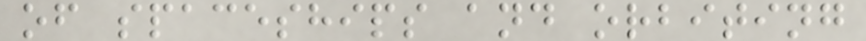of spaceships and orbiting
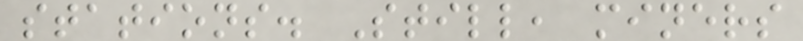stations. Still, miners
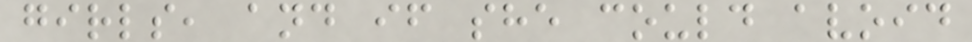girls, and if she could avoid
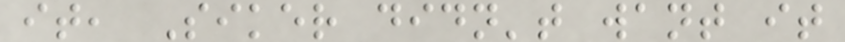it, Siker didn't want it
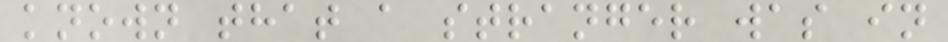known that a stranger was in
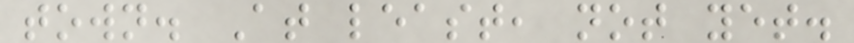town. At least, not yet.
